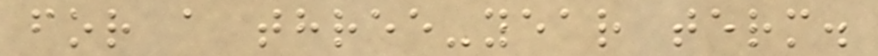for a three-year term.
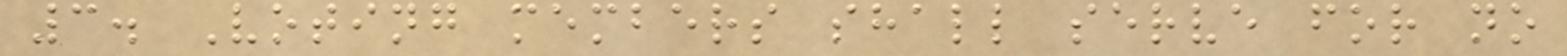3. Voting members shall serve for no
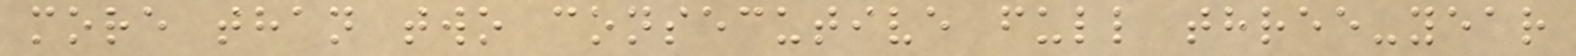more than two consecutive full three-year
